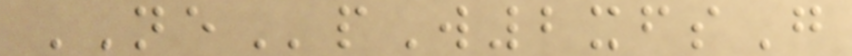NEpW2xfsG
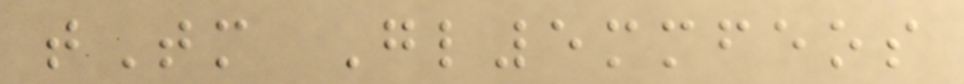tTm Gl5mmfeos
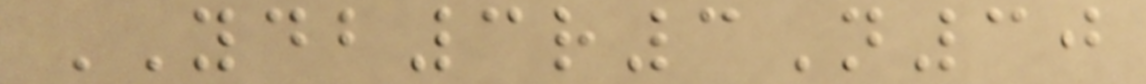YDB3r3N30
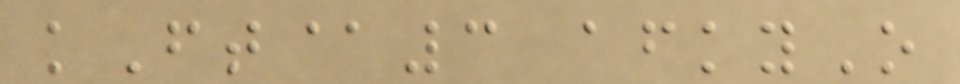kFt@3 afkyO
